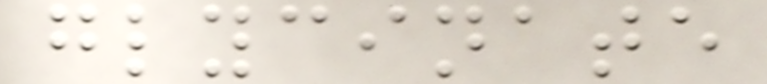glycinate
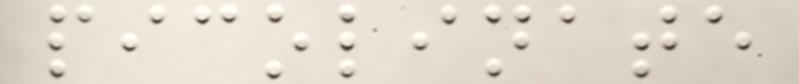picolinate
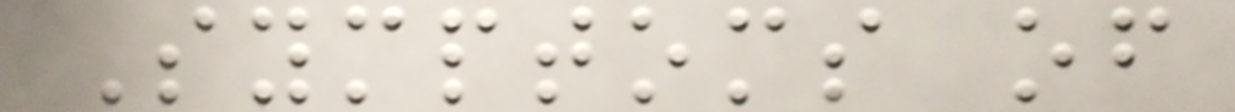Symptoms of
